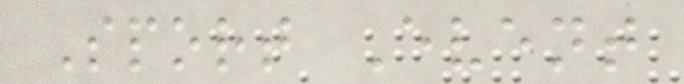Sport Event
